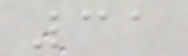31
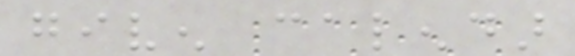given calendar
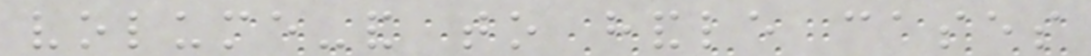volume-and to handle cases
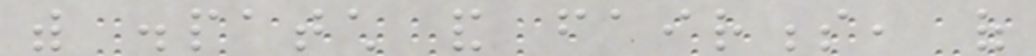with dispatch and fairness, of
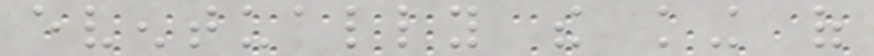eventually the king of
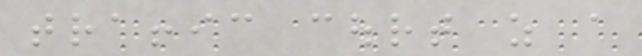traffic court as a
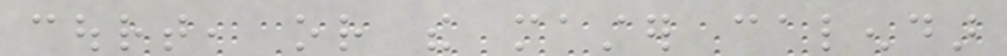court, or the master calendar
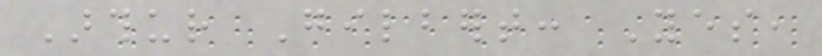Arthur Gilbert: Yes,
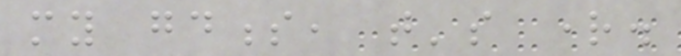my goodness, that's right.
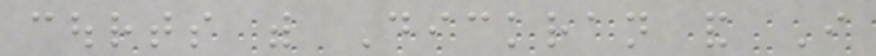courts with Dickran and I
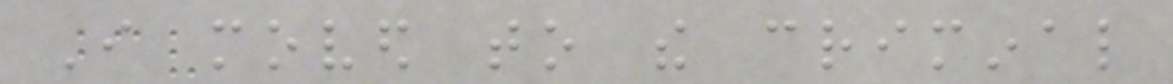I moved to the criminal
